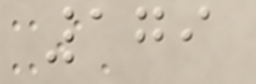179
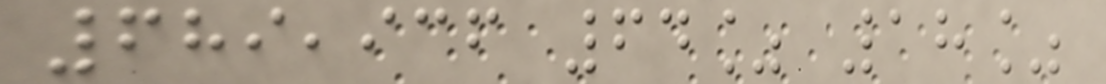689,936 64% 18%
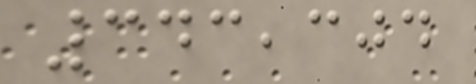343,304
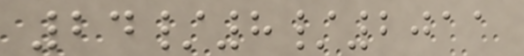24/8/2011
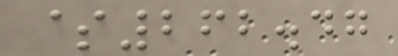$262.47
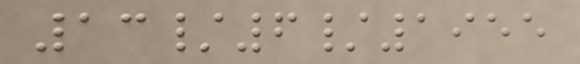13/6/1955
